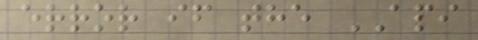error if the API
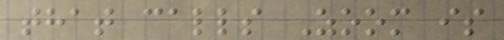that calls Zoom is
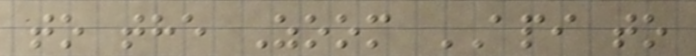to the Zoom API to
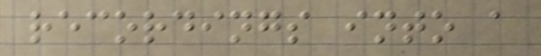recordings into a
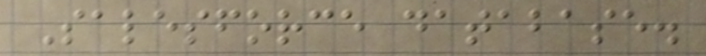Salesforce database.
